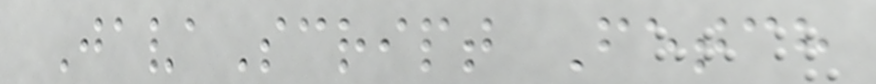JavaScript Fetch
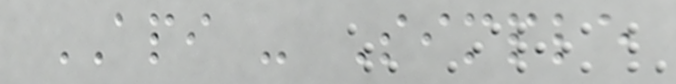API - Simple
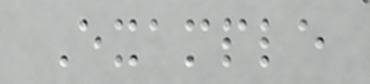Example
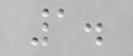1.
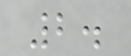2.
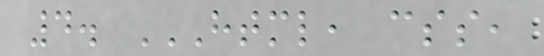4. HTML, CSS,
